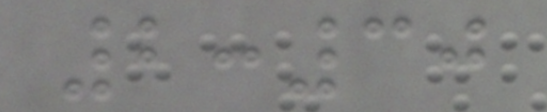2:30
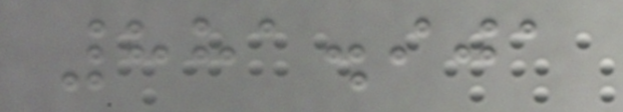881.901
